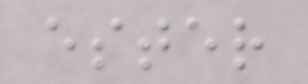ester
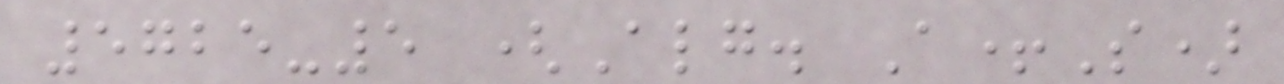5725-5 (Alg. A+S)
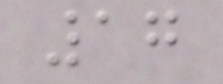17
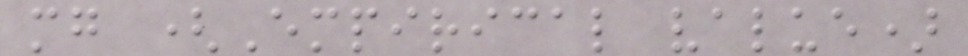mg (Empirical value)
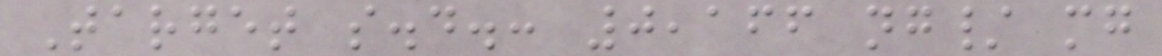Target s.d.: 0,166 ng/ mg
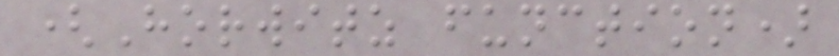(Horwitz function)
